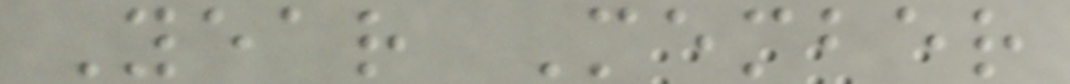Year Member
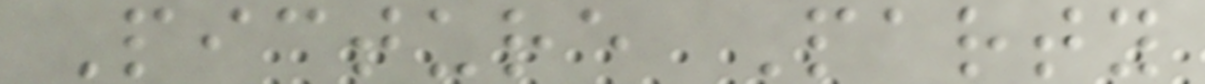Picture Party
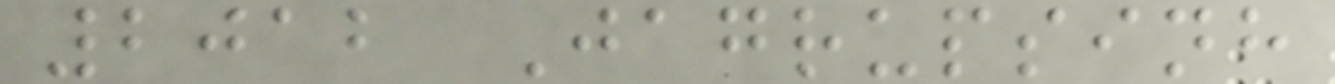2012 Jagrupsinh
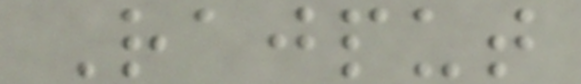Rajput
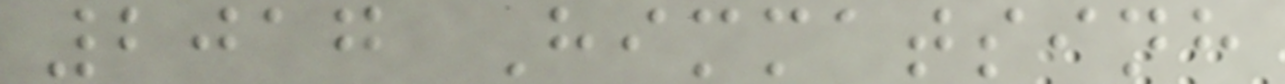2017 Himmatsinh
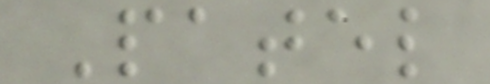Patel
